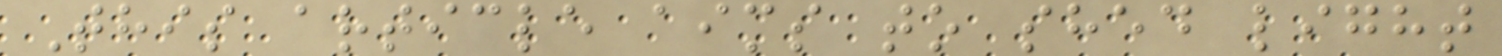This article aims to shed light
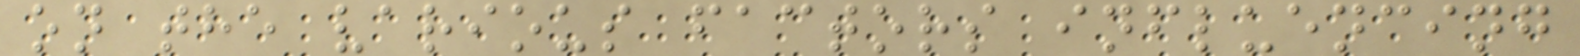on the various factors influencing
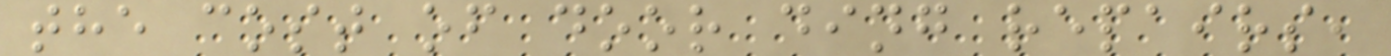the cost of door ding repairs,
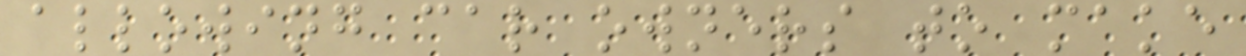allowing car owners to make
